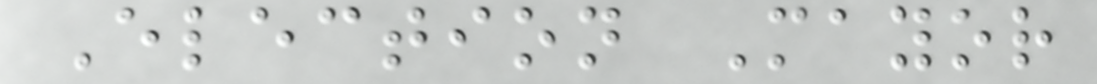Election Mayor
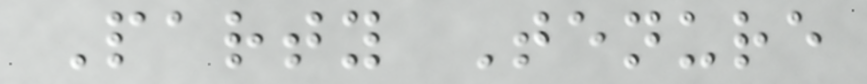Party Tenure
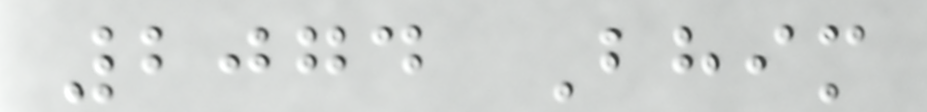2074 Bhim
